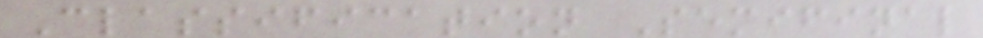Classification Semifinal
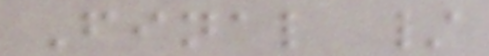Final /
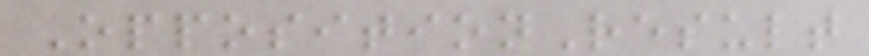OppositionResult
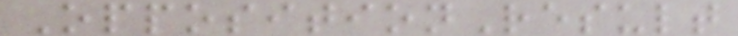OppositionResult
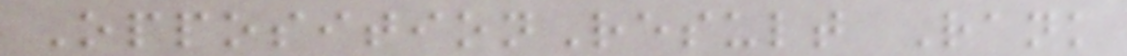OppositionResult Rank
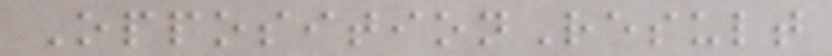OppositionResult
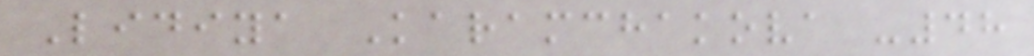Lidiya Karamchakova -48
